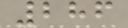286
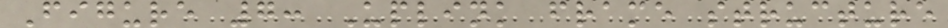Figure 7: Uplink frame structure
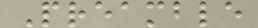Preamble
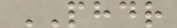PHDR
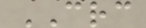CRC
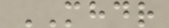MHDR
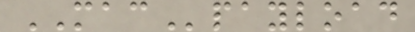MACpayload
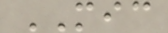MIC
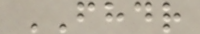FHDR
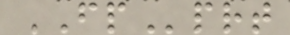FPprt
